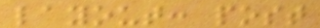layout: post
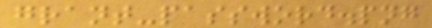grant-password.png
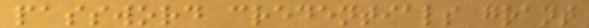password credentials grant
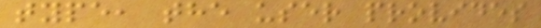type, the user provides
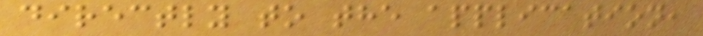directly to the application,
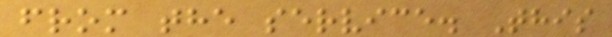from the service. This
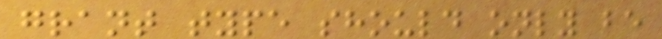grant type should only be
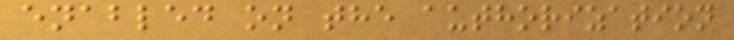enabled on the authorization
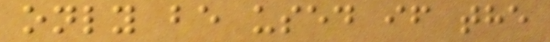only be used if the
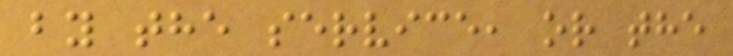by the service, or the
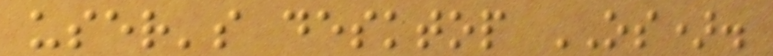user's desktop OS).
